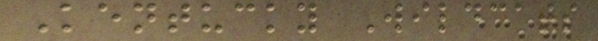Kentucky Wildcats
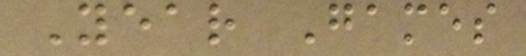Year Games
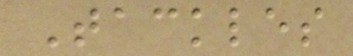Tackles
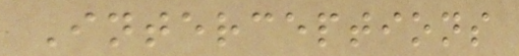Interceptions
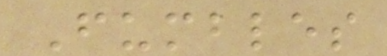Fumbles
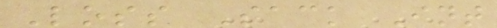Loss Sack Int
